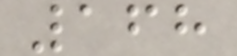168
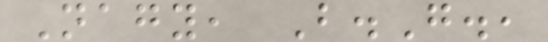Nagy, B.G.,
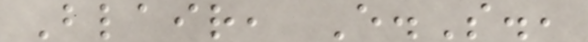Blair, E.S.,
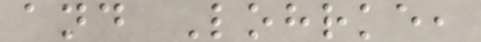and Lohrke,
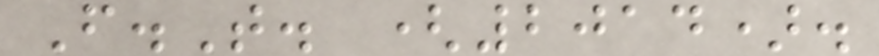F.T. (2014).
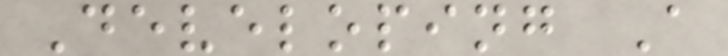Developing A
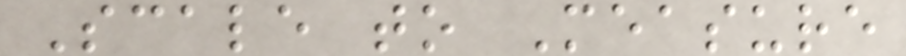Scale to Measure
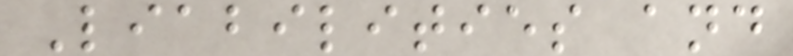Liabilities and
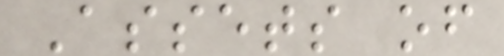Assets of
